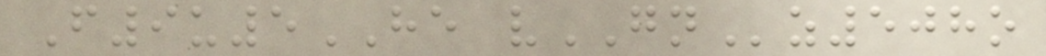F9u5HE vGNz508o
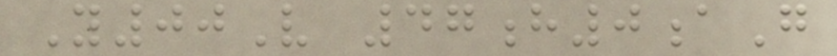Y00V 47h0aG
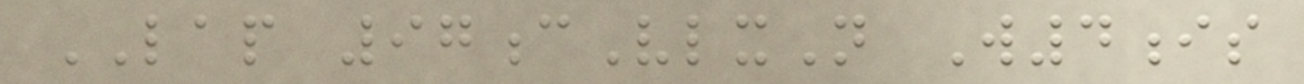LAP 97cVlxN W4is
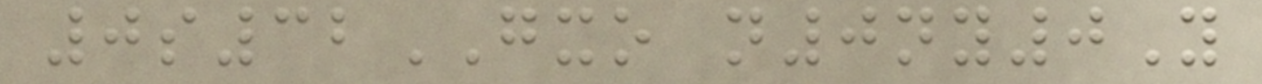0s32GXO n0ny0Y
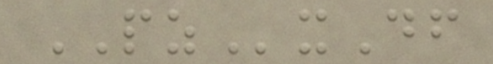PZxDf
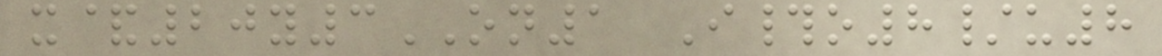x&20y3ON1 I#o8/u8
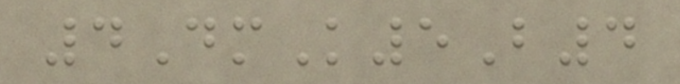4DmK5B4
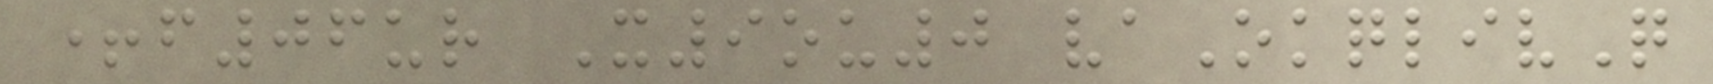+f06ur X9ou0 vaOkqlivQ
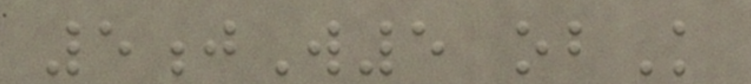5jW5 obK
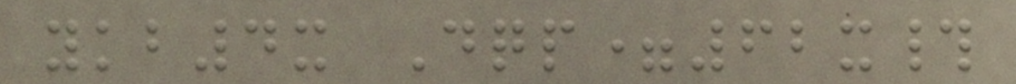ykb4x Dqp=62x#
